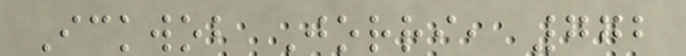Ickwob Jorri, 772
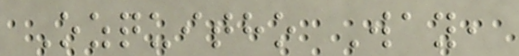Ozquitho Way,
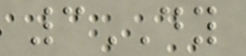3DY
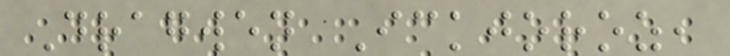Dragwen Ickjoroz,
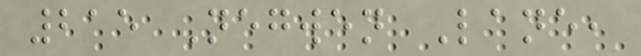215 Negwen Lane,
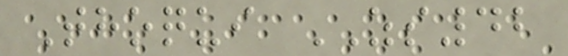Thoqui ZS42
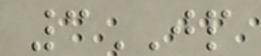3JP
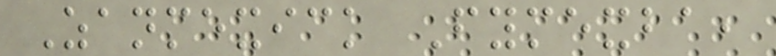Zanmexick Fymexba,
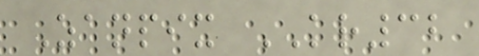Zanpix KR32
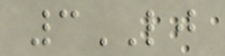3LJ
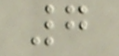7
